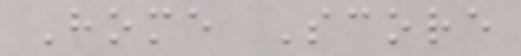Home Score
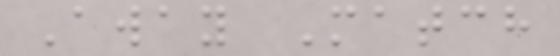Away Match
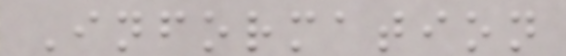Information
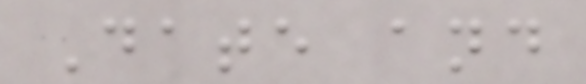Date and
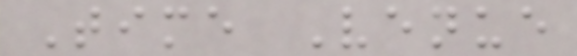Time Venue
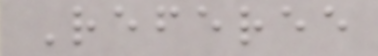Referee
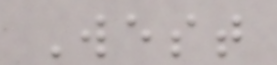West
